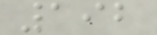192
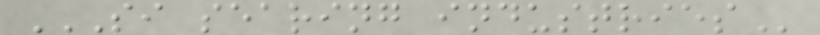SI SEARING INDUSTRIES
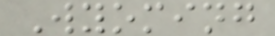Wyoming
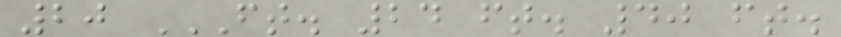20 FT. 24 FT. 40 FT.
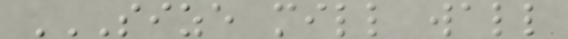SIZE MILL WALL
